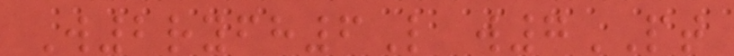W2ryfh6L w7PT
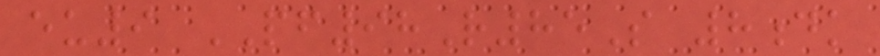eu9 PF98R85S 8dk
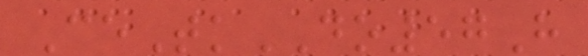CeTkDO57H
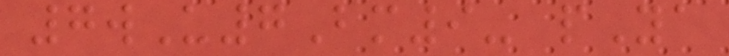7wU7Bm9- pYa
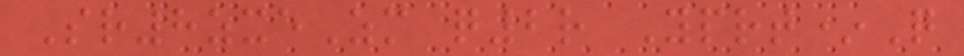Sr8zxeZm q2r Yprt*Q
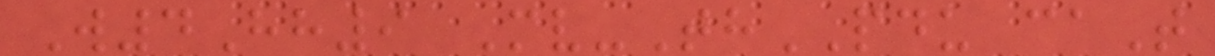W4Hh9 Mv-ThPDU caT
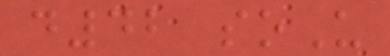d42 soU
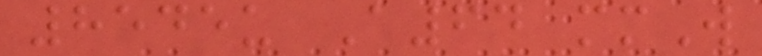8545u A64 mmW
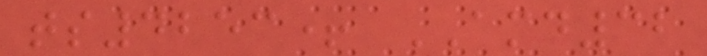ts4253+ AMD32
